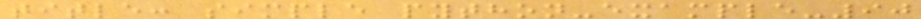title: simple python-example-90
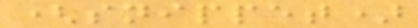(snippet)
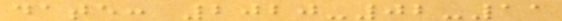date: 2020-02-11
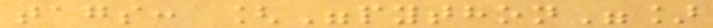tags: ["python"]
